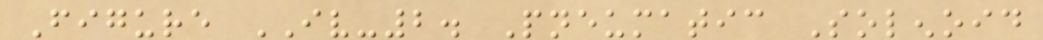Figure IV-2. Pneumatic Solenoid
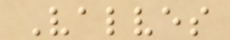Valves
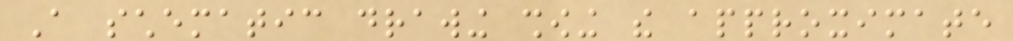A schematic drawing showing the approximate
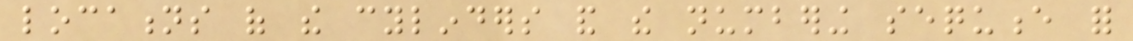locations of the cylinders and the numbering sequence for
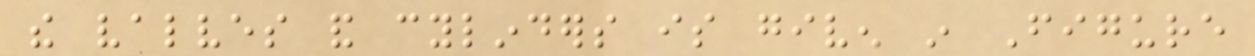the valves and cylinders is given in Figure
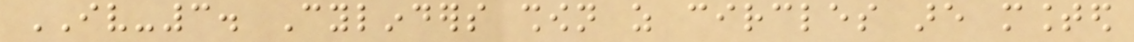IV-3. Cylinders shown as circles are mounted
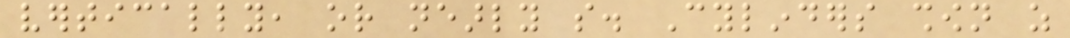vertically, or nearly so. Cylinders shown as
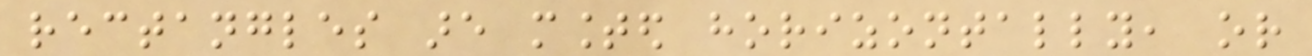rectangles are mounted horizontally, or
